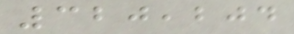320,204
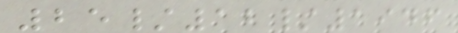25/12/1946
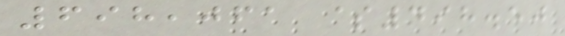698,061 $498.50
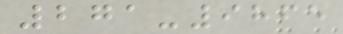271-9865
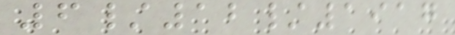6/12/1917
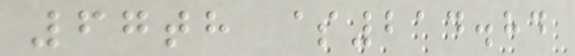67th $214.84
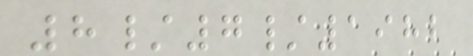8/7/1982
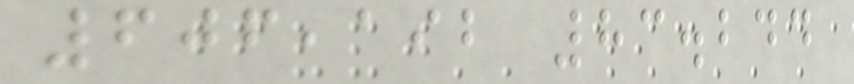606,192 83.244
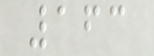163
